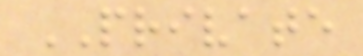PRIVATE
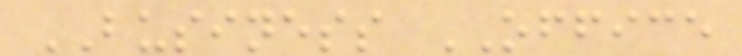BUSINESS OFFICE
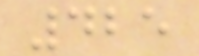425
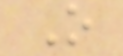O
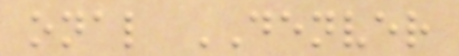onal DENVER
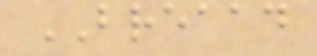BREAAD
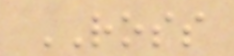ROSS
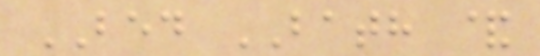BED BATH &
